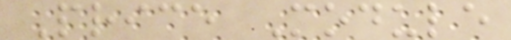Price Module
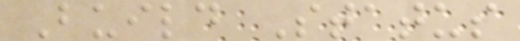Build Status
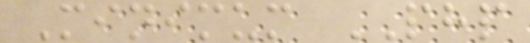Minimum PHP
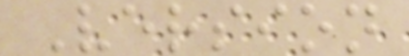Version
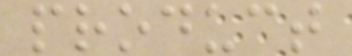product
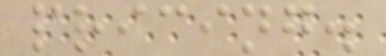pricing.
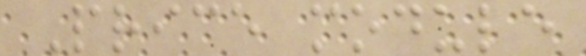Price module
